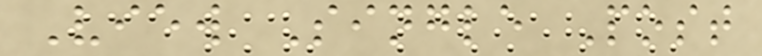View Single Post
